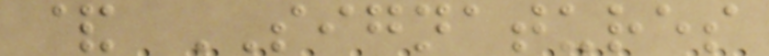& SIGNATURES
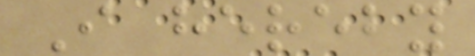I hereby
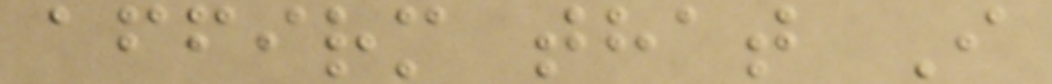affirm that I
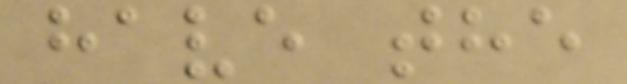have the
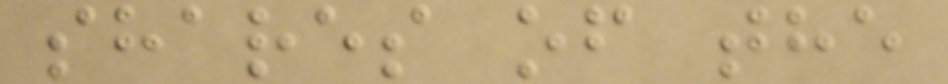shares of the
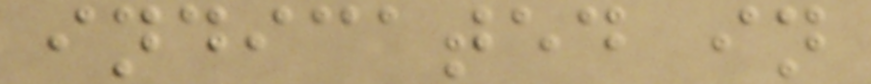indicated in
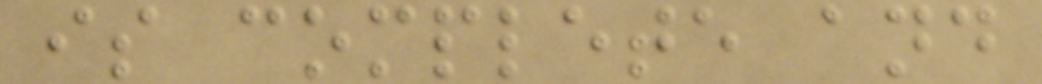is complete and
